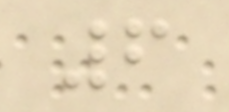6
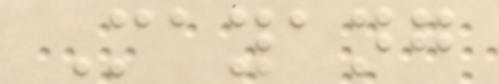Mayang
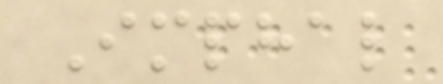Imphal
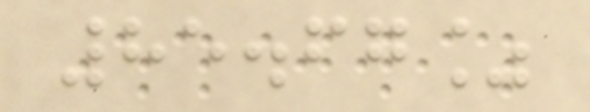85.67%
